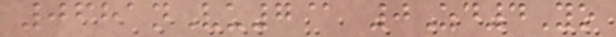0681nVu7@ 0Zd4Yo
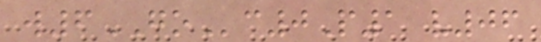w6GOc0P1 v06
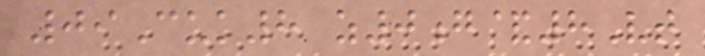09Cuk8 z0g&8Vt
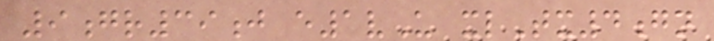9gr39j e1vU xlTx4gn
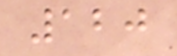120
